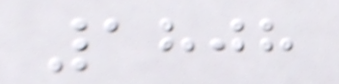1808
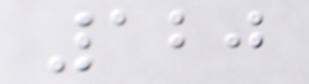120
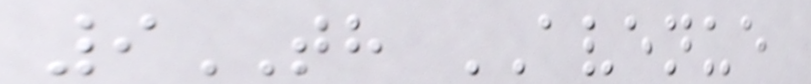9TH AVENUE
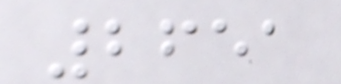2651
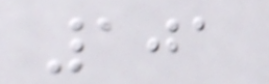101
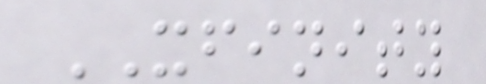XFINITY
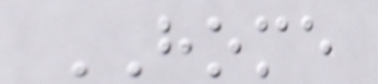HOME
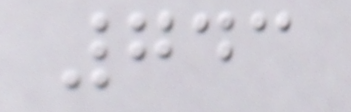743
